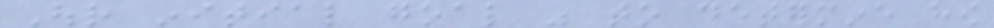Our initial goal was to determine how
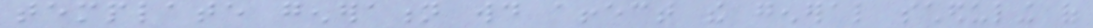template generation would affect the general scheduling of
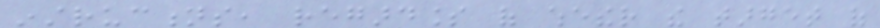instructions, regardless of whether the target of
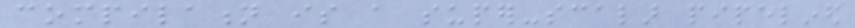compilation is a super-scalar pipelined
